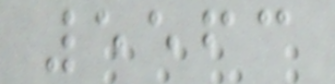5563
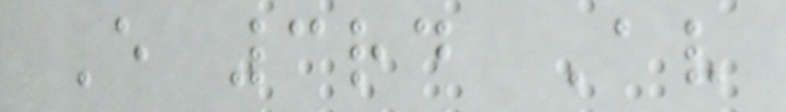E 3rd Av
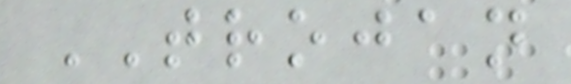TROJAN
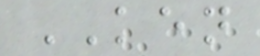KEN
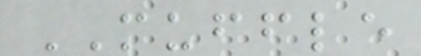MUFFLE
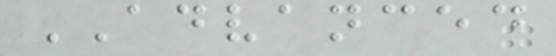ADVANCED
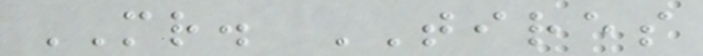MR. TIRES
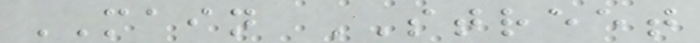MAIN STREET
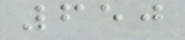650
